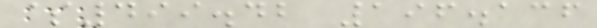$499.42 196.136
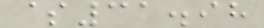$31.98
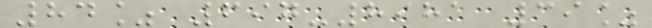84% 697-8981 39%
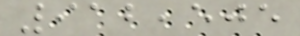912,505
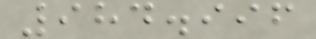984.996
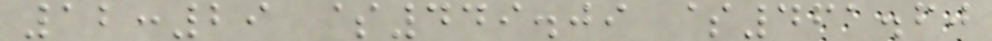12:29 $449.09 $461.60
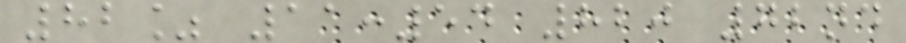82% 11:54 820 72nd
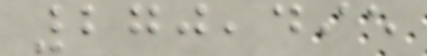270,495
